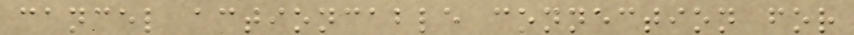cancel actioncable connection for
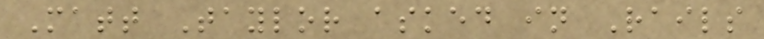Matt Taylor asked in Rails
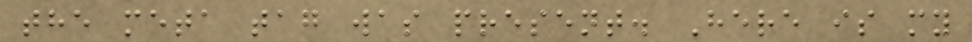the meta tag was present. Here is my
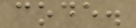code.
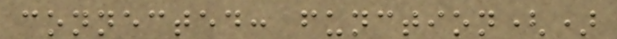connected: function()
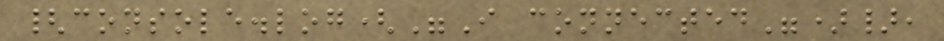{console.log("I connected")},
